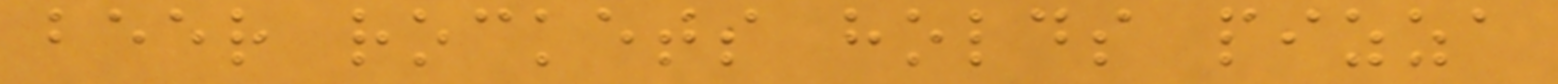beer rockets holds pizza
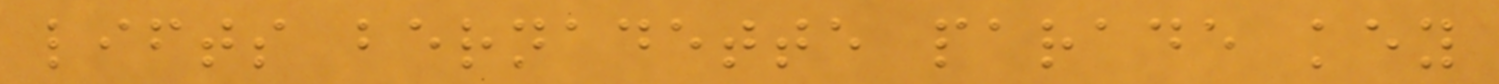lifts bernadette parade key
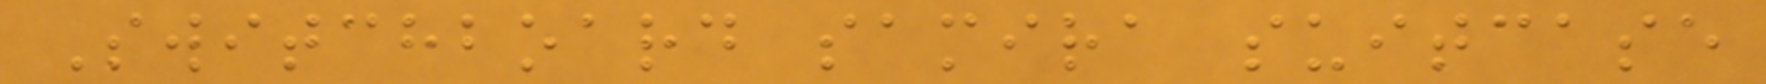Switchboard samira suitcase
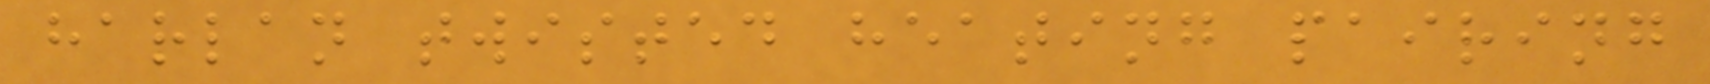harlan twisted heating pairing
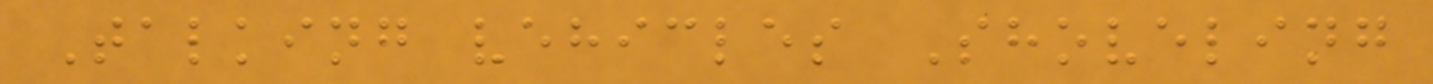Talking vehicles Shoveling
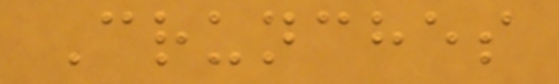Crunches
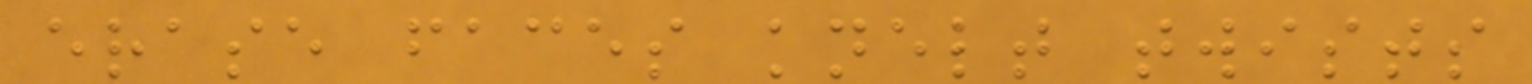erase faces knelt twists
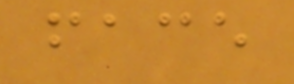face
